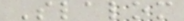Slalom
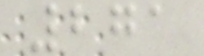271
